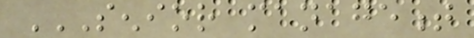SENIOR MANAGEMENT
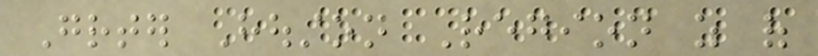Greater Houston Region as of
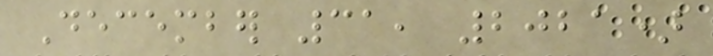December 31, 2021)
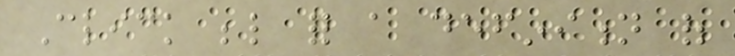Click below for a definition of
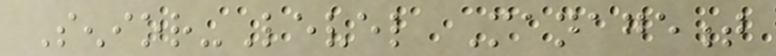Senior-Level Management
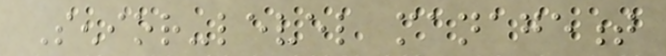Senior-level management
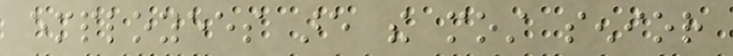employees are the most senior
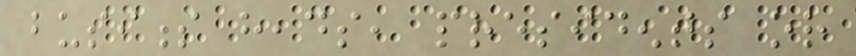business heads, presidents or
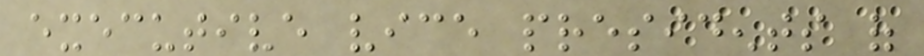executive vice presidents of
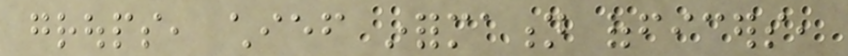groups, chief information officers,
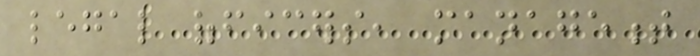legal officers, management
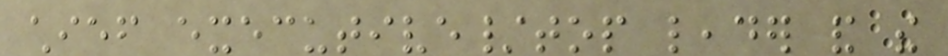chief executive/top leader and the
